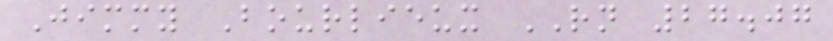Jimmy Bourlieux RN 27.07
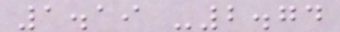1.19 -2.74
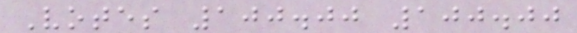Votes 100.00 100.00
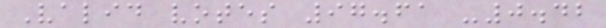Valid votes 97.61 -0.42
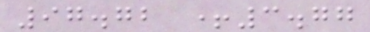97.72 +3.77
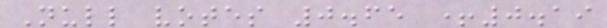Null votes 0.65 +0.19
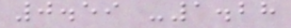0.59 -1.28
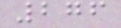276
